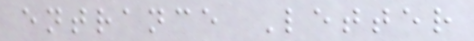entrance Letter
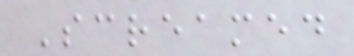Screamed
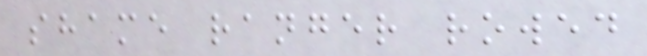shame ranger rowed
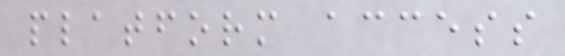platform access
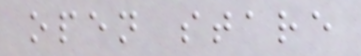open stare
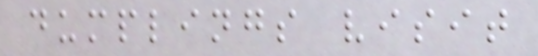dumplings visit
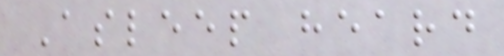Asleep heard
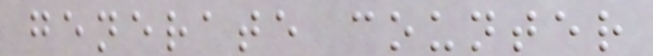generate counter
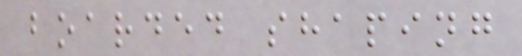boarded shaping
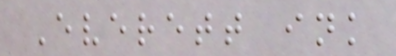Everett ink
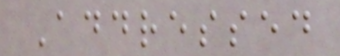Addressed
